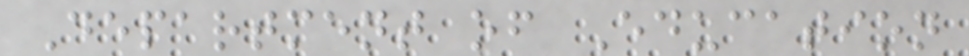Department of Education
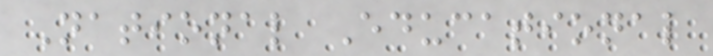National Educational
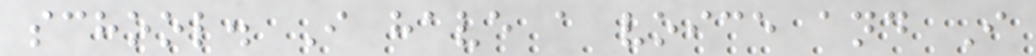school. I have a voice and I
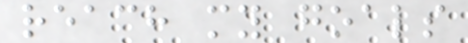reach my goals
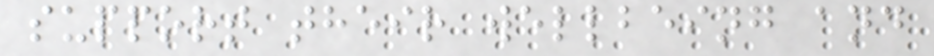support their wellbeing and
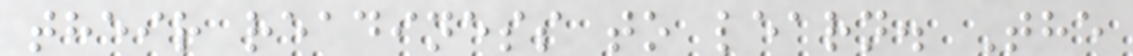their readiness to learn. The
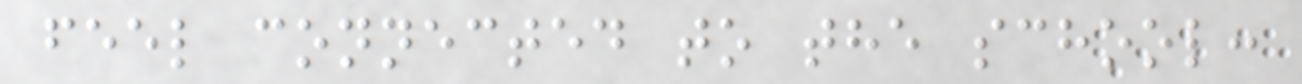feel connected to the school:
